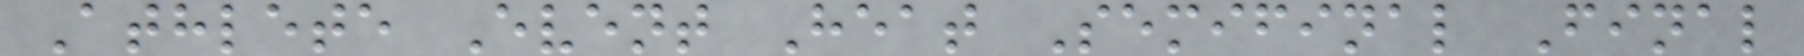Athlete Event Heat Semifinal Final
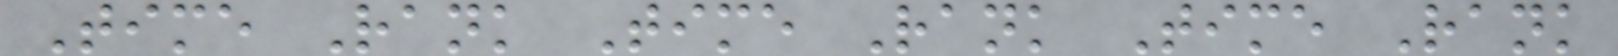Time Rank Time Rank Time Rank
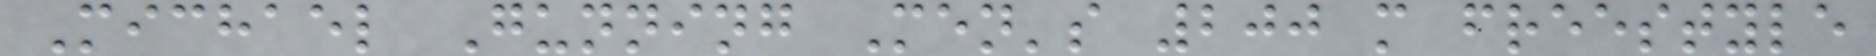Michael Gunning Men's 200 m freestyle
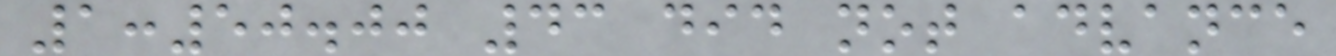1:50.00 43 did not advance
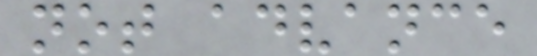not advance
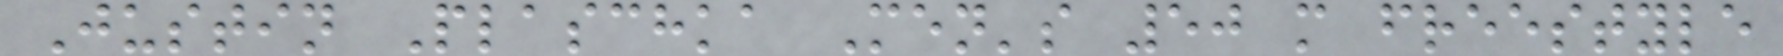Justin Plaschka Men's 50 m freestyle
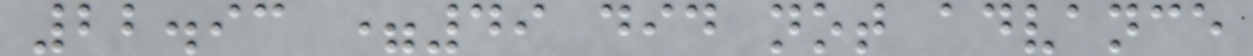22.93 =49 did not advance
